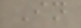In
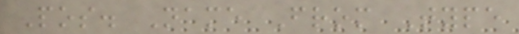Pos. Name From Type
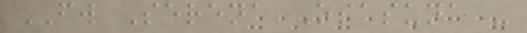FW Serena Osasuna -
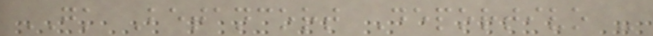GK Betancort Deportivo -
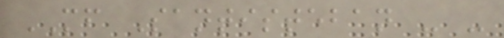MF Santisteban - -
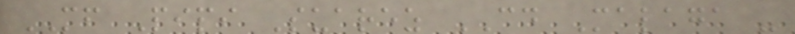MF Pipi Suarez CD Malaga -
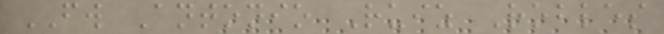FW Antonio Ruiz Robles
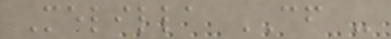Melilla CF -
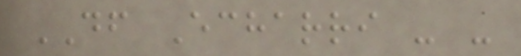DF Echarri - -
